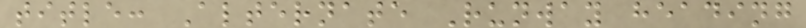title: Alternate Runway heading
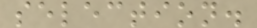selection.
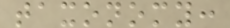taxonomy:
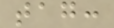tag:
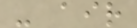- air
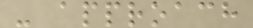- approach
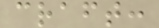craft:
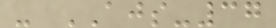- AJS-37
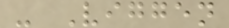- Viggen
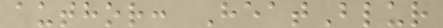author: HeatBlur
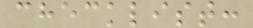checklist:
